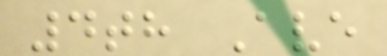4th Ave
